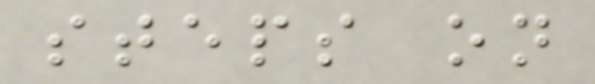steps on
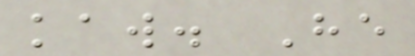kaw. He
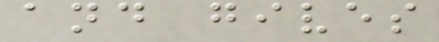and gives
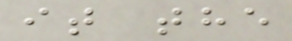it the
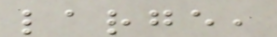large,
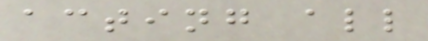acting all
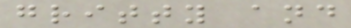gritty and
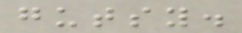gutsy.
